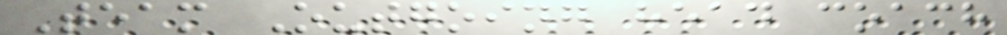Team Outgoing head coach
